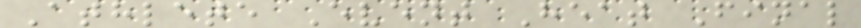Athlete Event Heat Final
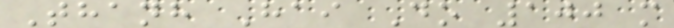Thanh Hai Do 100 m
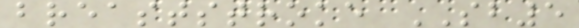breaststroke SB5
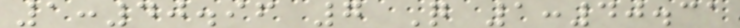1:40.96 7 Q 1:40.31
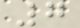7
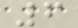6
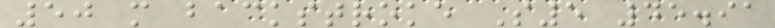50 m backstroke S5 45.91
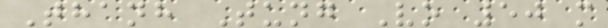Thanh Tung Vo 50 m
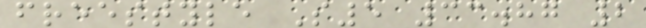freestyle S5 33.87 2
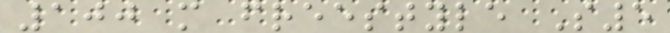100 m freestyle S5
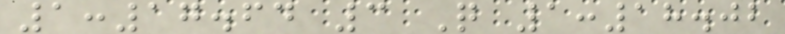1:17.64 3 Q 1:18.02
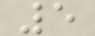5
